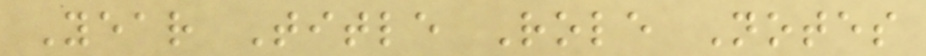Year Title Role Notes
